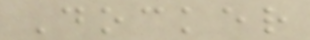Docker
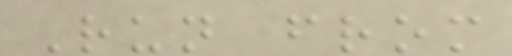Run from
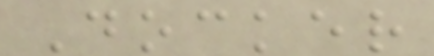Docker
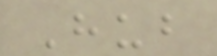Hub
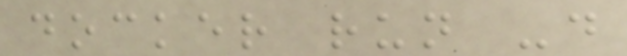docker run -d
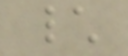\
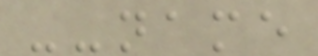--name
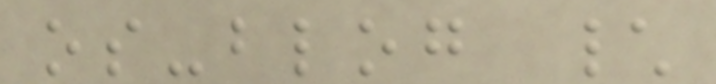os-blog \
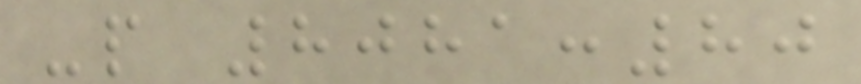-p 8081:80
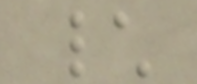\
